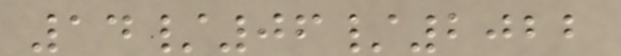14/06/2022
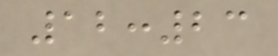12:23
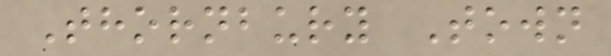Thornbury Town
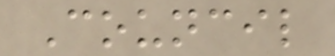Council
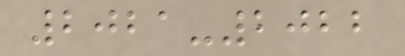2021-2022
